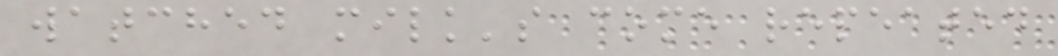watched milk's come repeated
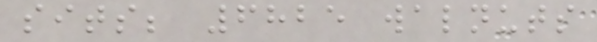sits; 6825 walnuts
